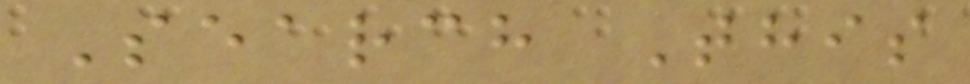Search This
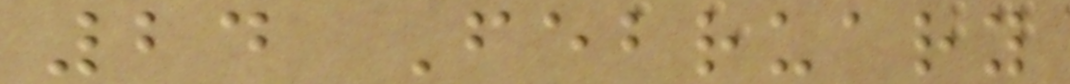24 February
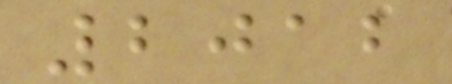2012
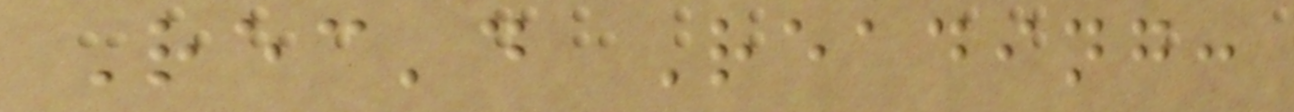Rec'd Reading:
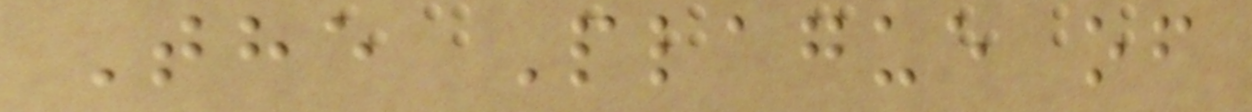The Plague of
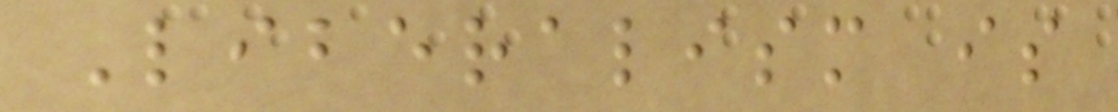Liberalism is
